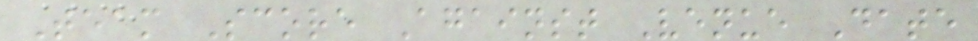Team Score Against Venue Date
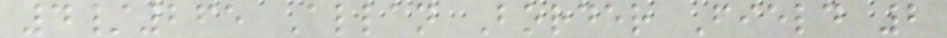4/265 Allan Border Field 2
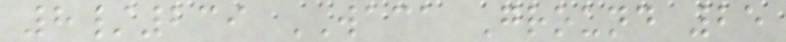8/239 WACA Ground 25
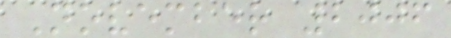November 2006
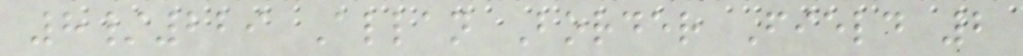8/229 Allan Border Field 2
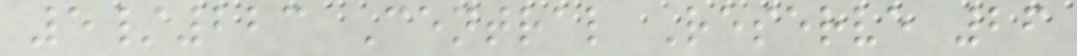5/223 Central Reserve 26
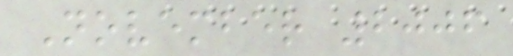November 2006
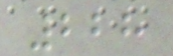228
